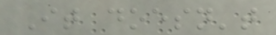It doesn't
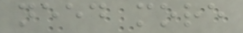need more
